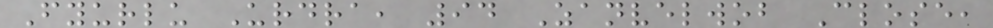Fyurlu Urdra, 94 Zanvelwob Close,
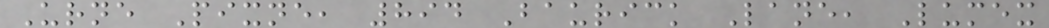Urne Pixne, 894 Baurick Lane, Lumex
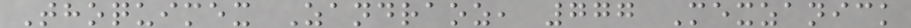Thoquimex Zandraoz, 777 Mexzanick
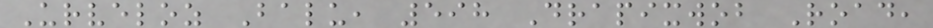Urveloz Balu, 598 Drapixwob Road,
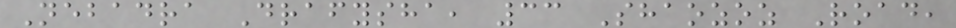Nebadra Drafysha, 33 Shaozoz Road,
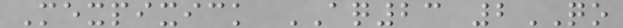Mexpixick AQ23 2QO
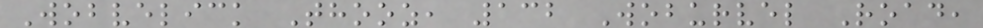Wobvelick Thooz, 132 Woburvel Road,
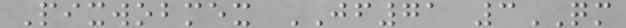Pixwobmex JF71 3QM
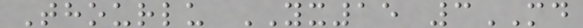Thourlu YX15 3MD
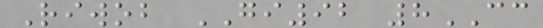Riwob GI92 8CC
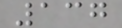137
